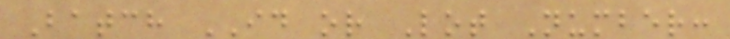Batch ID or Lot Number:
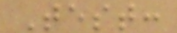Test:
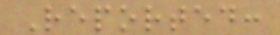Reported:
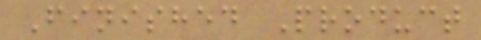Finished Product
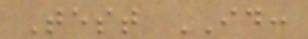Test ID:
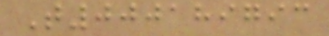T000189793
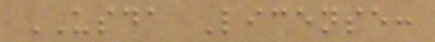USDA License:
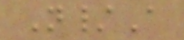N/A
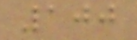100
